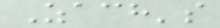Zach's
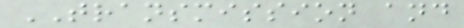TRANSMISSION and
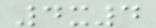4x4
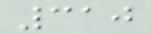310
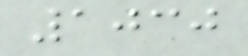1030
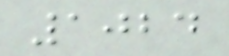1024
